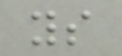ys
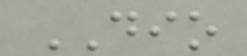DIO
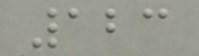123
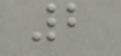2
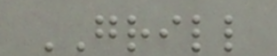GRILL
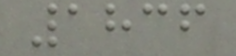1836
